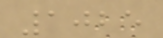1025
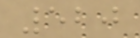520
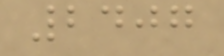2407
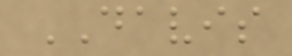DAVIS
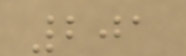201
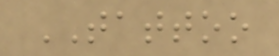TATTOO
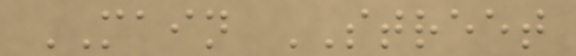MAIN STREET
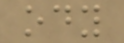ody
